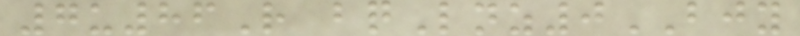7u86R bqLnz0BJY
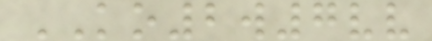KO2w7vv
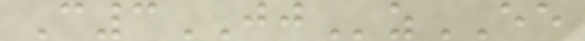C3JJzEE
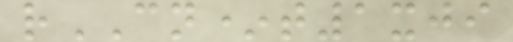rCN*t1xji
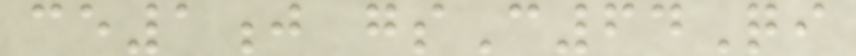ce1j gsC64Qi
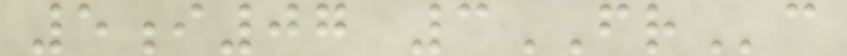5i07 3FRc
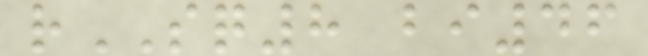rSQ8 bi46
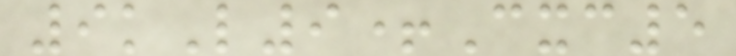9kL9+Cxc5
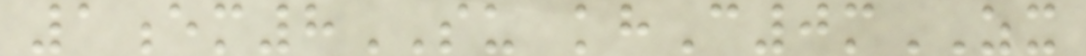1em8SU khC0mZX
